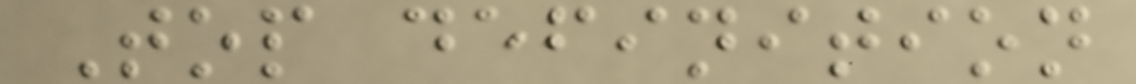Top definition
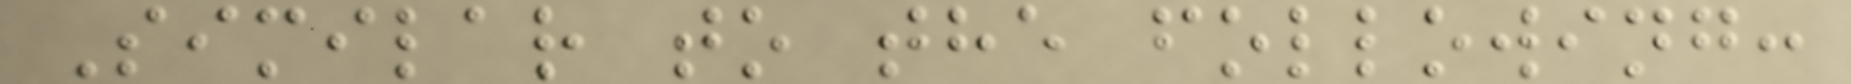Similar to the following:
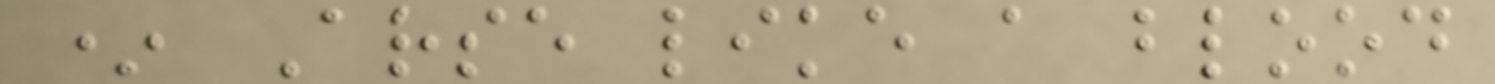* Arse like a blood
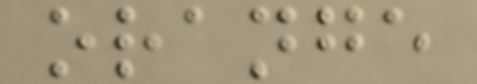orange
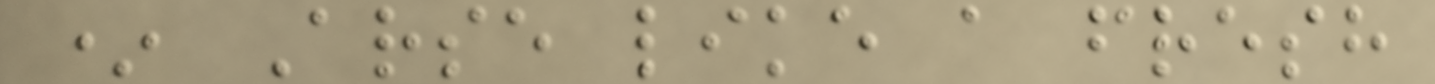* Arse like a fresh
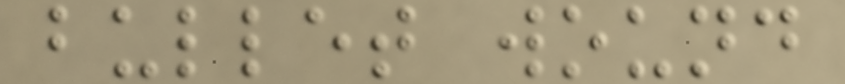bullet wound
